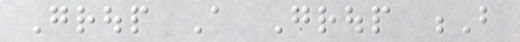Group A Group B
